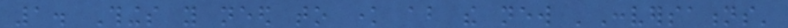1. Things you need to know about the new 'Conversations'
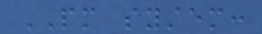PM system:
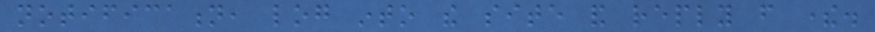notification, log into the site and reply from there.
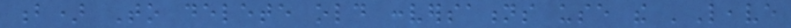b) To delete old conversations use the 'Leave
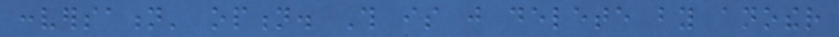conversation' option. This is just delete by another
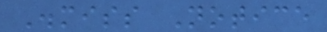Dismiss Notice
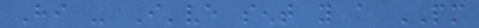Hi - I've sent you a PM
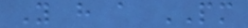You have a PM
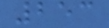253
